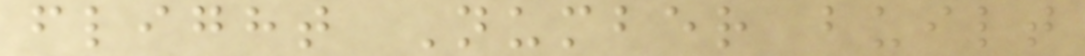flight Number built
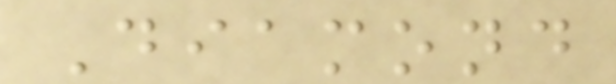Diamond
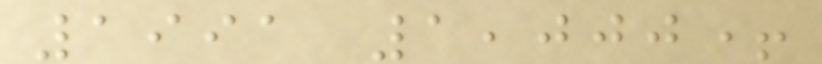1991 1,000+
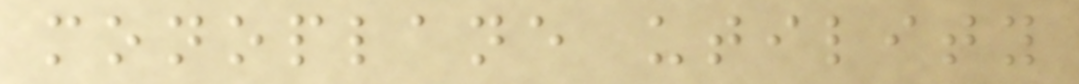monoplane utility
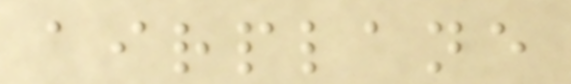airplane
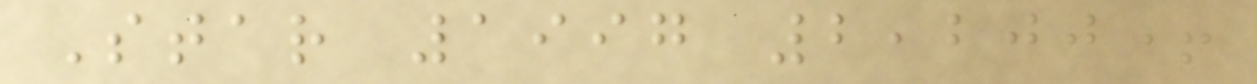Star 1997 2,200+
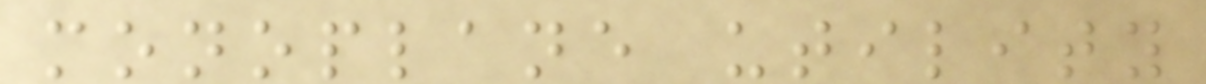monoplane utility
